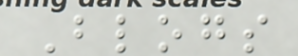Blogs
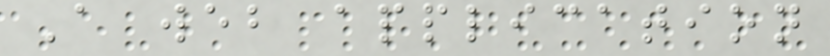A web application
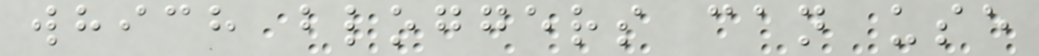which bloggers can use
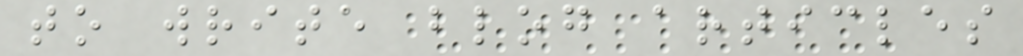to write blog articles
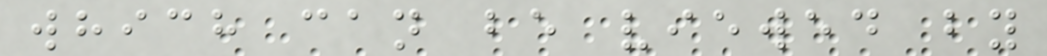which can be viewed by
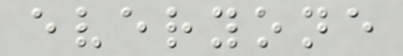everyone
